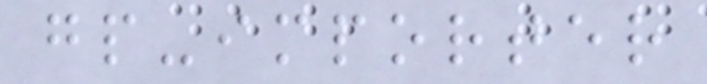gp-importer
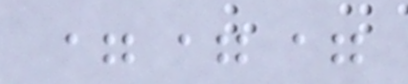===
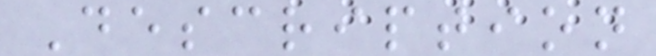Description
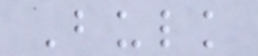Bulk
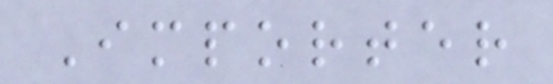Importer
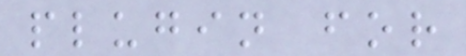plugin for
